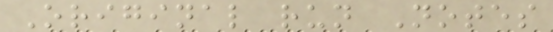Original run Notes
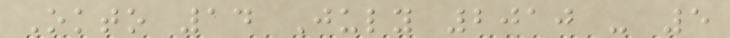Okto 14 July 2010 - 5
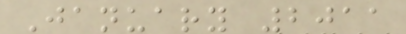January 2011
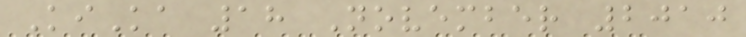KiKa 18 November 2010
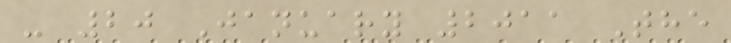- 20 January 2011 The
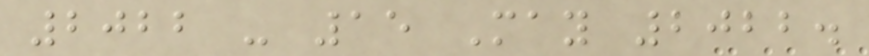2022 - 15 May 2022.
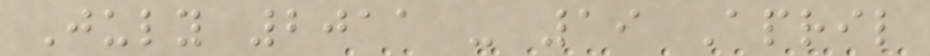July 2011 - 19 April
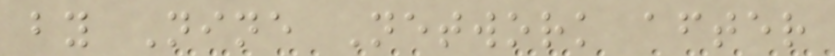by Nine Network after
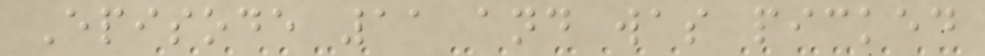Episode 11 and was picked
